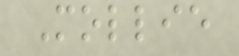Mollie
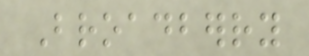Broadberry
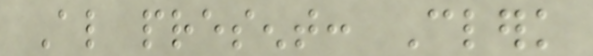Also present: Clerk
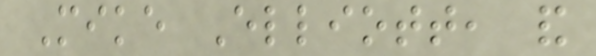Mike Elliott, and
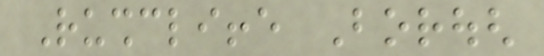Rushcliffe Borough
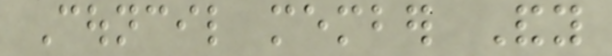Council member Andy
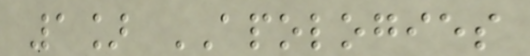1] APOLOGIES
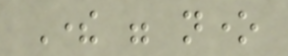There were none
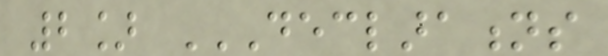2] DECLARATIONS
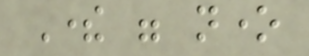There were none
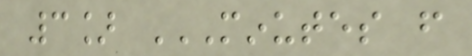3] MINUTES FROM
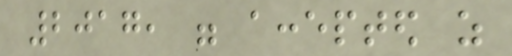2017, were accepted as
